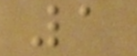1
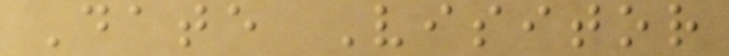Date Visitor
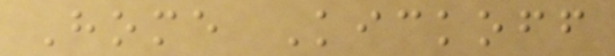Home Kickoff
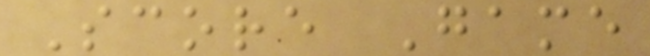Score Game
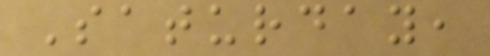Saturday,
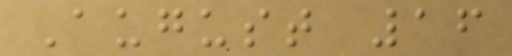August 16
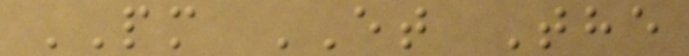PM ET The
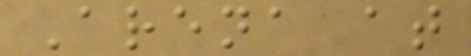Arena at
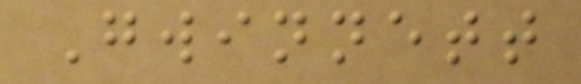Gwinnett
